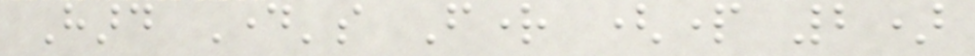Hard Day's Fright (part 2)
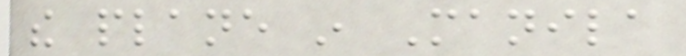the plane in Manila
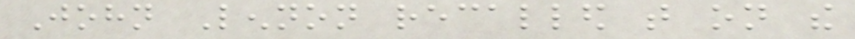John Lennon recalled that on the
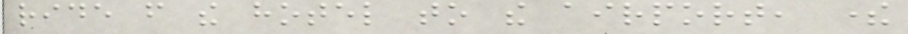ride from the hotel to the airport, there
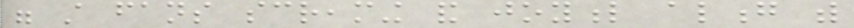were still fans screaming and joyful along with
